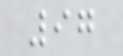97
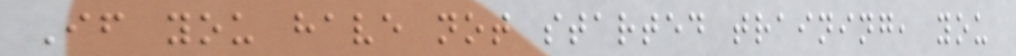If you have not started training, you
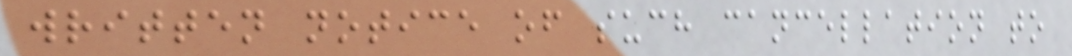written notice of such cancellation to
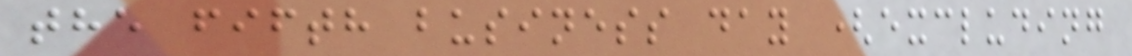the fifth business day (excluding
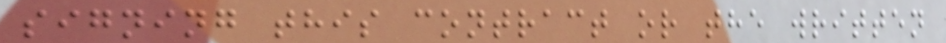signing this contract or the written
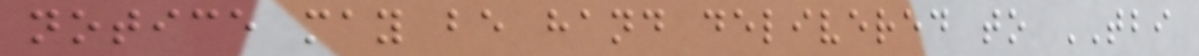notice may be hand delivered to TBI
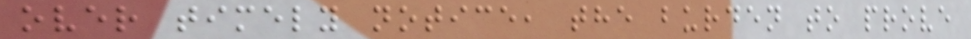over timely notice, the burden to prove
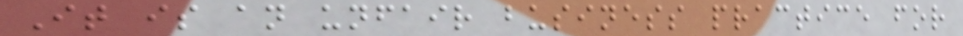It is an unfair business practice for
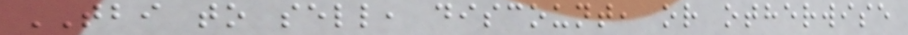TBI to sell, discount, or otherwise
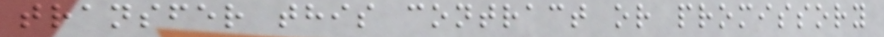transfer this contract or promissory
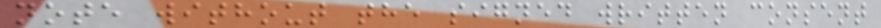note without the signed written consent
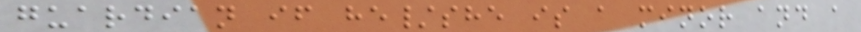guardian if he/she is a minor and a
